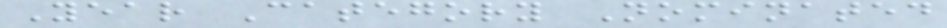Year Category Nominated
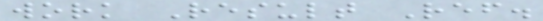work Result Ref.
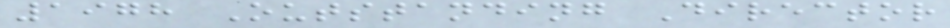1978 Outstanding Director
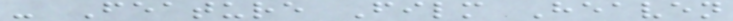- Feature Film Heaven
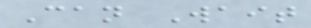Can Wait
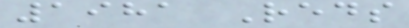1981 Reds
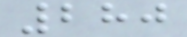280
